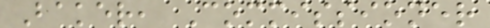Baker, Commissioner
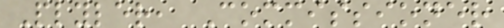Plyler, Commissioner
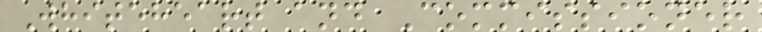Whiteheart and Commissioner
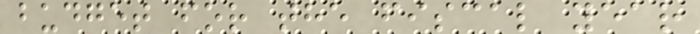budget for the fiscal year
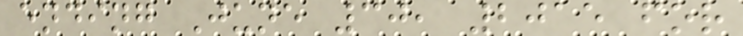ending June 30, 2015 for
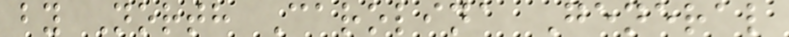by North Carolina General
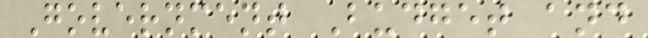Government Budget and
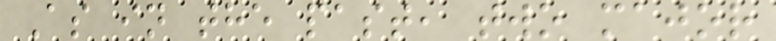As in the past, two major
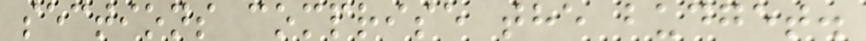sections comprise the budget.
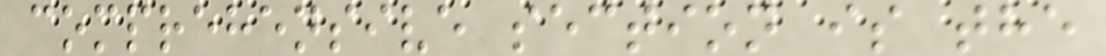comprehensive section is the
